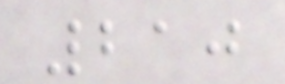210
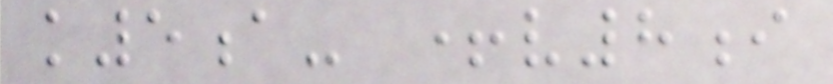k5a- +v8i
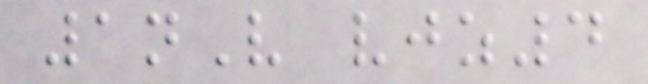1nV vjz4
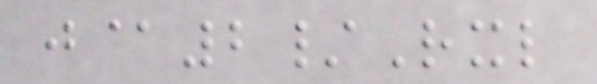j@2/Rxl
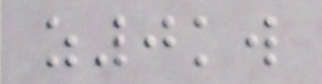z0kw
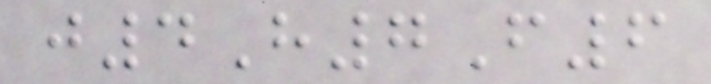j4H7F6
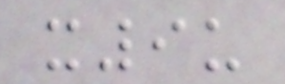x9u
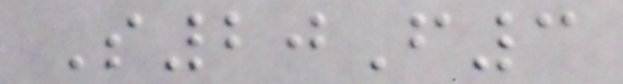S20F3
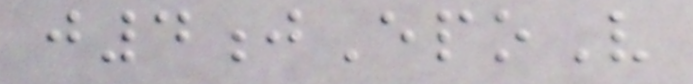j4jEpoV
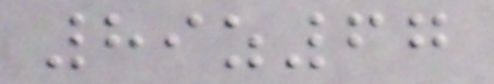89z67
